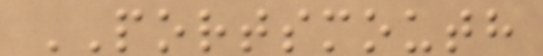PORTSMOUTH
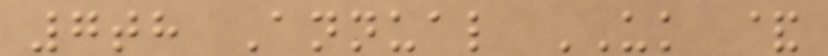7th Annual UK &
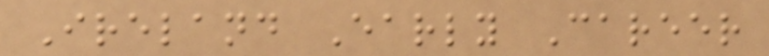Ireland Early Career
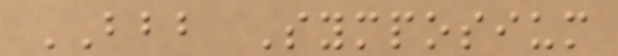BBB Symposium
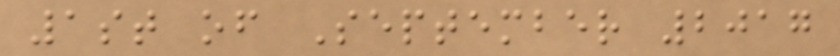1st of September 2017
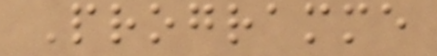Programme
